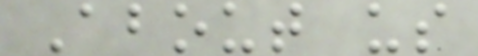About us
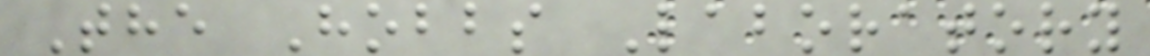The Hobbs Laboratory
